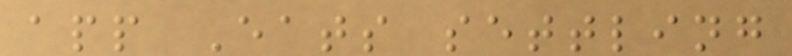app Eats settling
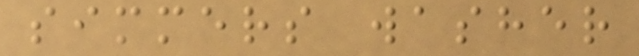simmers washer
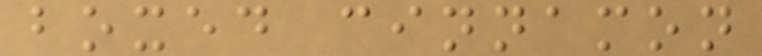boxed cinnamon
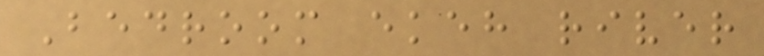Bedroom ekeh river
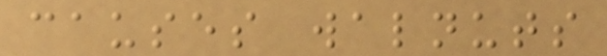causes walnuts
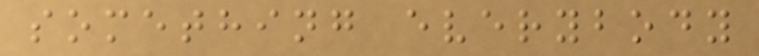something everybody
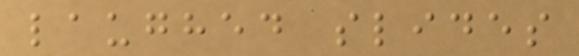laughed slides
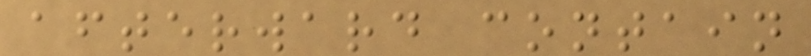afterward contain
